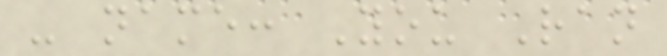- name: You Ran
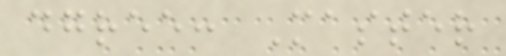dgree: Master
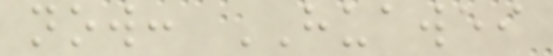now: HUAWEI
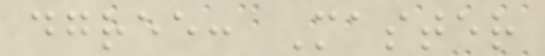dgree: Master
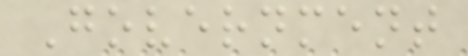Government
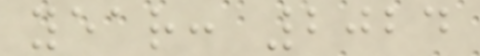year: 2024
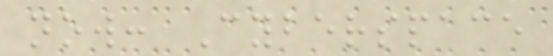now: Cyberspace
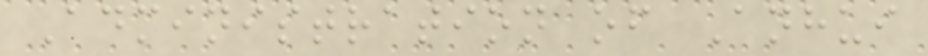Administration of Anhui
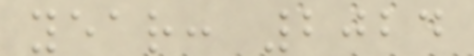year: 2024
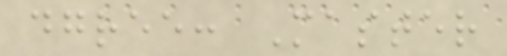dgree: Master
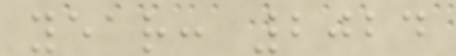year: 2024
